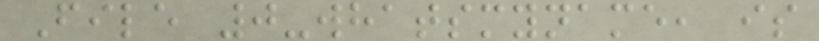File 0-whatsmyname, is
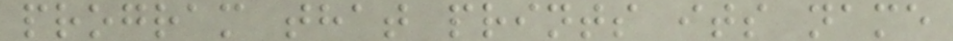program that prints its name
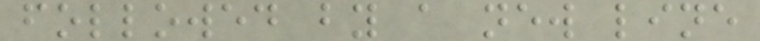followed by a new line
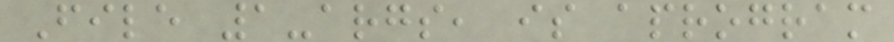File 1-args, is aprogram
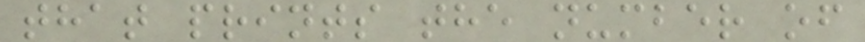that prints the number of
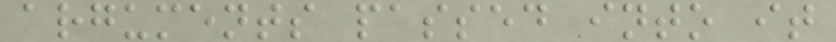arguments passed into it
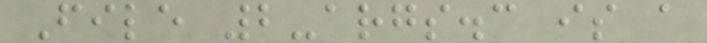File 2-args.c is a
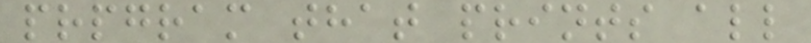prpgram that prints all
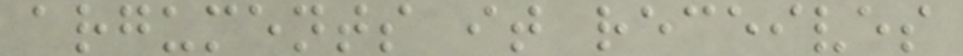arguments it receives
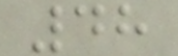48
